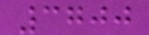3700
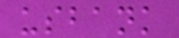usbank
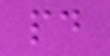pd
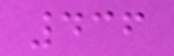436
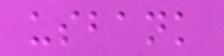usbank
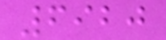6920
